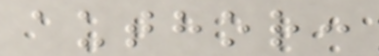author:
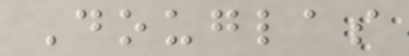Douglas
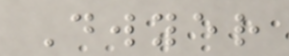Dwyer
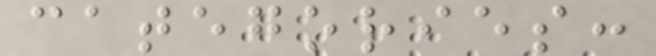categories:
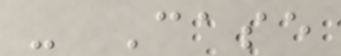- Case
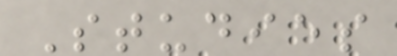Studies
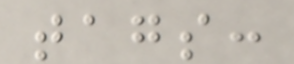tags:
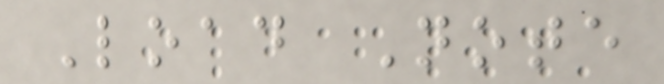Load Note
